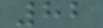82
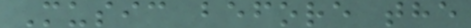Music before the
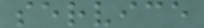service
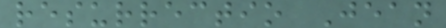resurrectio Jean
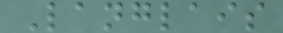Langlais
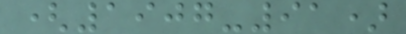(1907-91)
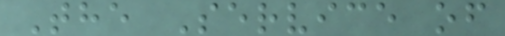The Service of
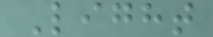Light
